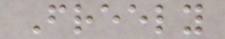Freely
